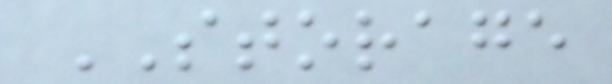STORAGE
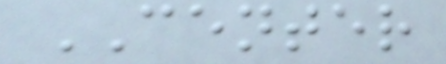CENTER
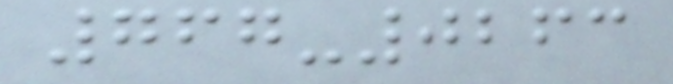767-0263
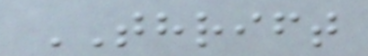THRIFT
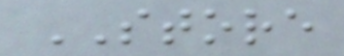STORE
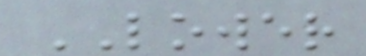LOWER
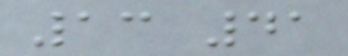13 41
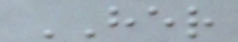HER
